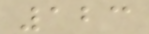123
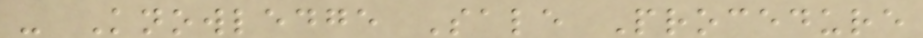- Knowledge Sale Procedure
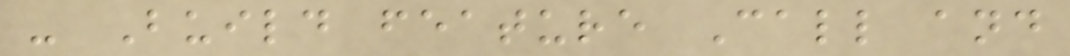- Build feature Call and
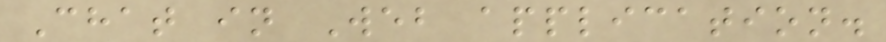Chat in Web application.
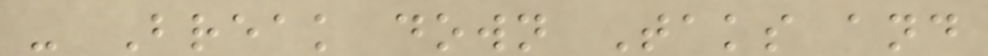- Break down Taks and
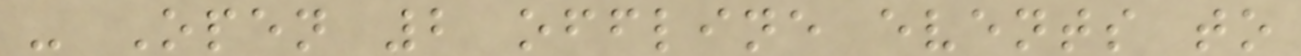- Open 2 offline events to
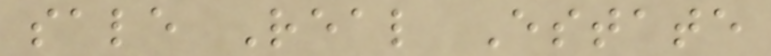sale Real Estate
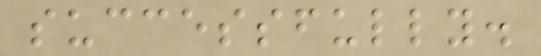successfully.
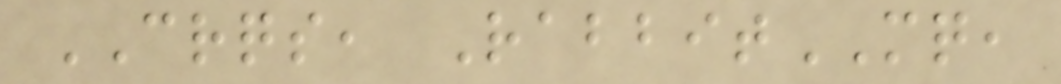CRQS, RabbitMQ,
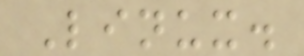Linux.
